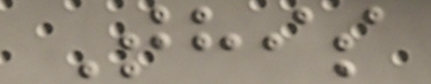This
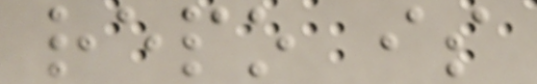repo is
